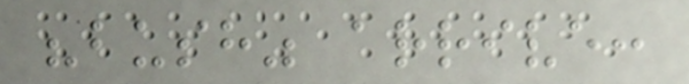"bush" arrive:
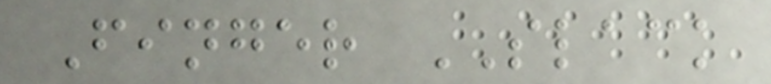Finger SLACK
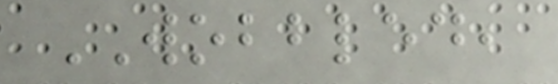WOBBLED,
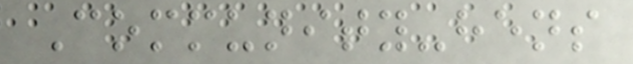Community-hens
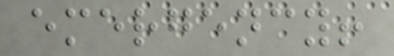emergency!
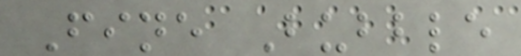Fine Bubble
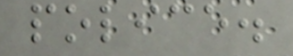police.
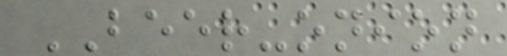BEER-onion
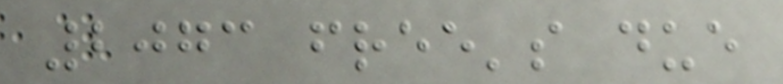2073 free's due
